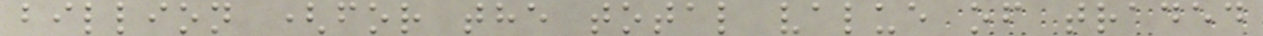billion (for the total value of traded
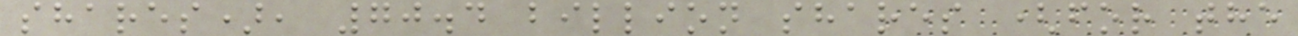shares), 70.4 billion shares (for the
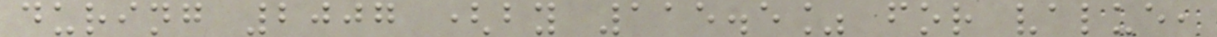during 2007 (by 115.5% for value,
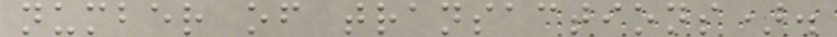number of transactions).
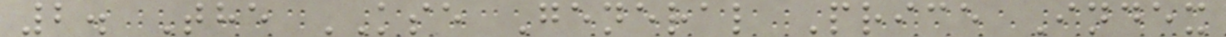2. The KSE General Price Index
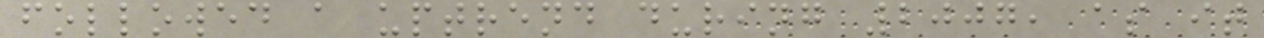followed a uptrend during 2007, as it
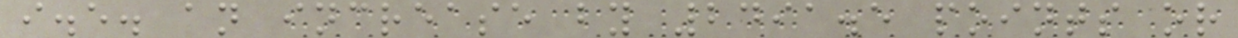i.e. an increase by 2491.5 points or
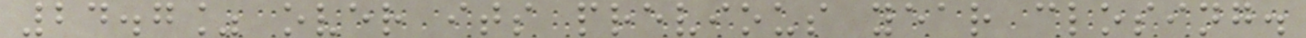24.7% over its previous year closing.
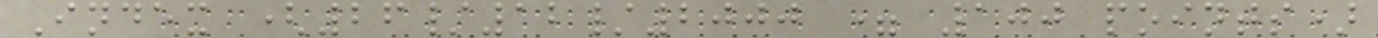Index (26/12/2000 = 100 points)
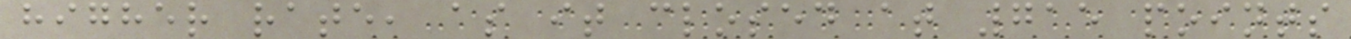higher rate, as it closed at 715 points
